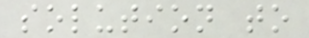solution to
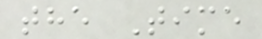the Time
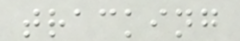tracking
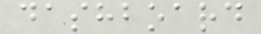dashboard
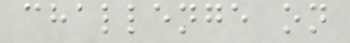challenge on
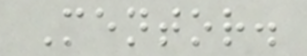Mentor.
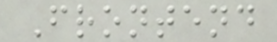Frontend
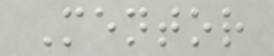Mentor
